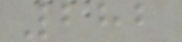282
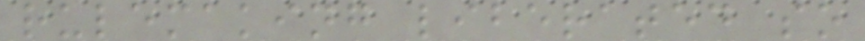rulemaking liberated so
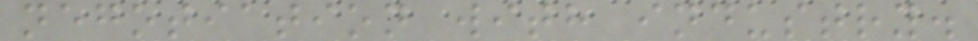negotiation with industry.
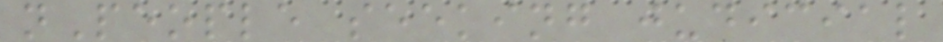nPeople seeking judicial
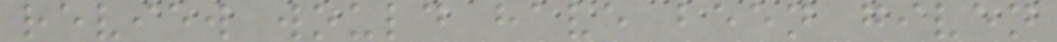review would have been given
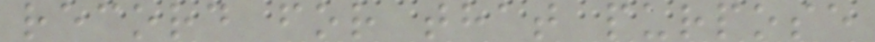record for that purpose
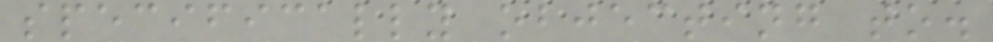specifically objecting to.
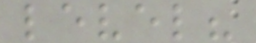level?
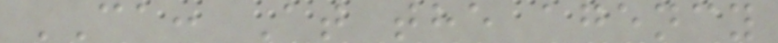CA: At the agency
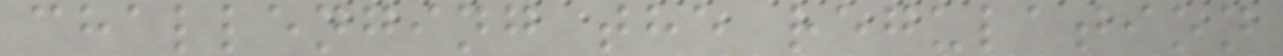challenging the regulation
